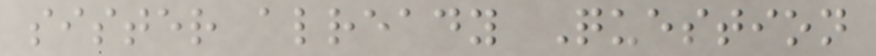sister already Question
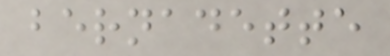bernadette
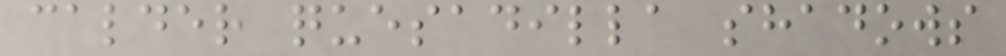calder quesadilla shadows
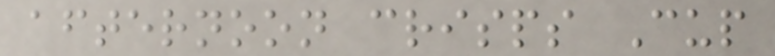afternoon crisps Cup
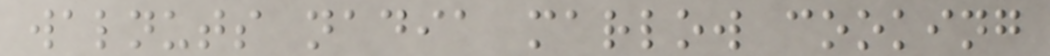walnuts nadia marlow cooking
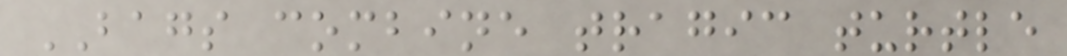BAGS combine tragic turtle
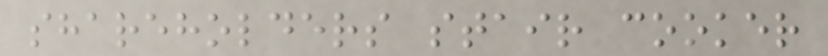shareholders stair cooker
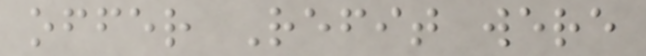offer Refit were
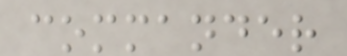commander
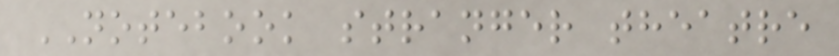NOTEBOOK stranger theatre
